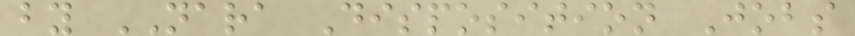by NARA Disposition Jobs
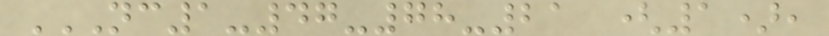NC1-47-78-21 (1),
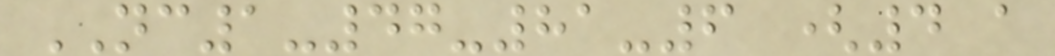NC1-47-81-6 (4 a
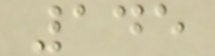145
